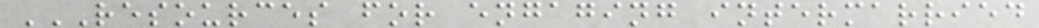RESOURCES FOR ENGAGING INTERMARRIED
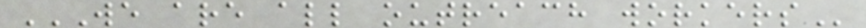WE ARE ALL OUTREACH WORKERS
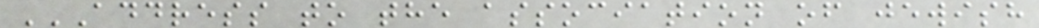ADDRESS TO THE ASSOCIATION OF JEWISH
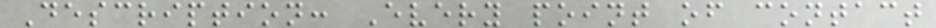Description: Every point of contact
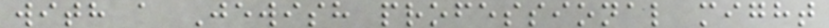with a Jewish professional might
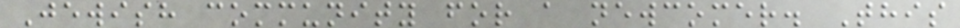Jewish community for a newcomer. This
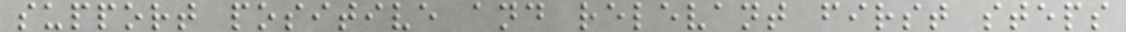support positive and relevant first steps
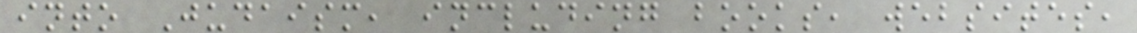into Judaism, including books, websites,
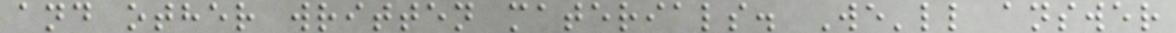and other written materials. We'll answer
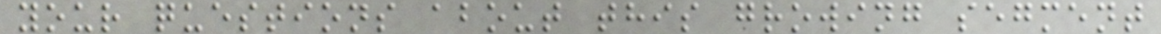your questions about this growing segment
